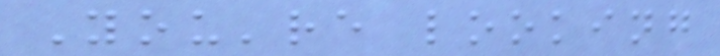You're looking
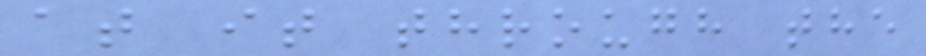at it through the
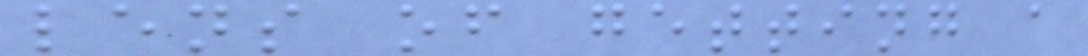lens of getting a
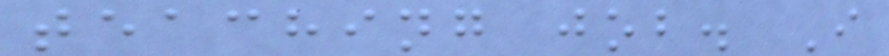teaching job. I
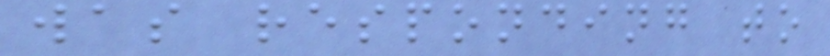was responding to
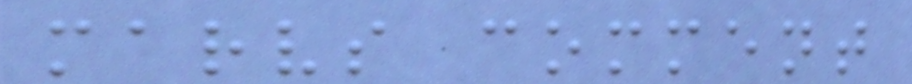marvs comment
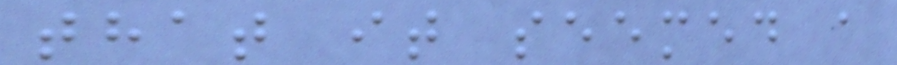that it seemed a
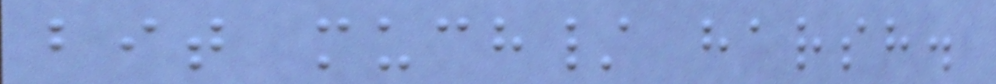bit much/ harsh.
